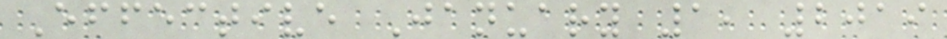Effective January 1, 2019
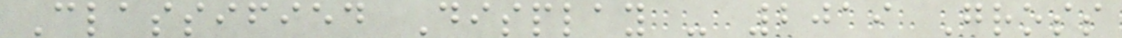Classified Display - 2019 Gross
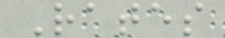Rates
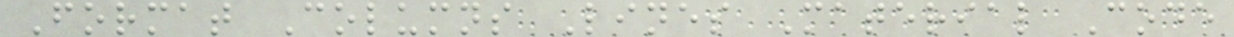Format Columns Lines Material Code
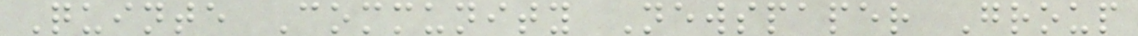Quinte Community Newspaper Group
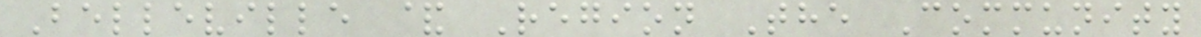Belleville & Region The Community
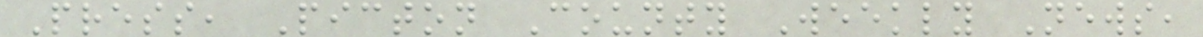Press, Picton County Weekly News,
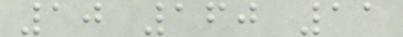10 160 11
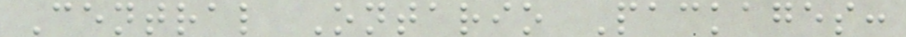Central Ontario Packages:
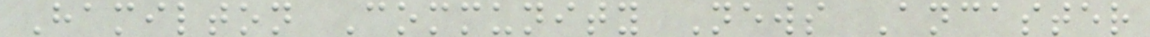Hamilton Community News Ancaster
